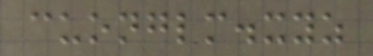cuonglm.xyz
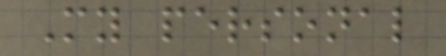My personal
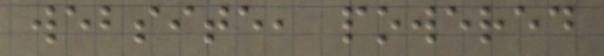website, powered
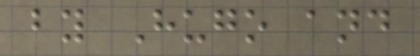by Hugo and
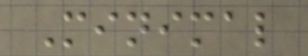Minimal
